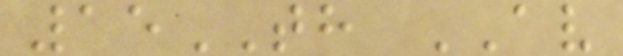15TH AV
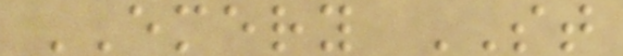EMERY ST
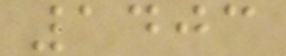1403
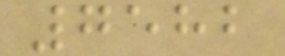7582
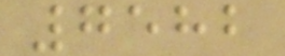7582
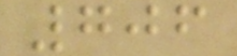706
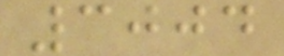3004
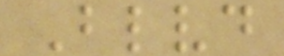Blvd
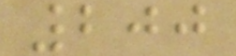200
